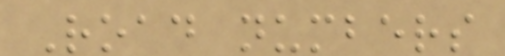Road numbers
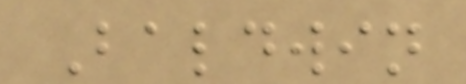Baldwin
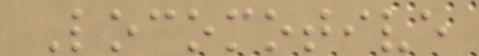Locomotive
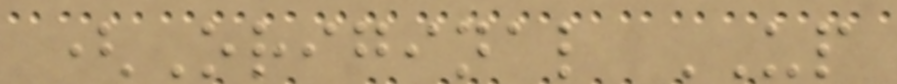(Original UP
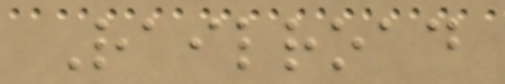Railroad
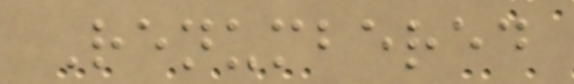Renumbered
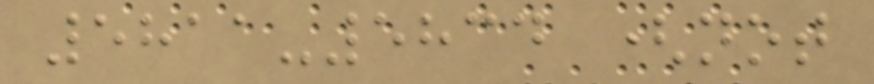5811-5834 (not
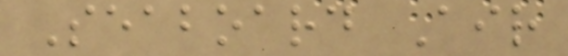Seaboard Air
